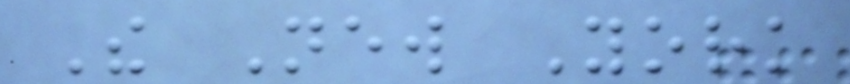The New York
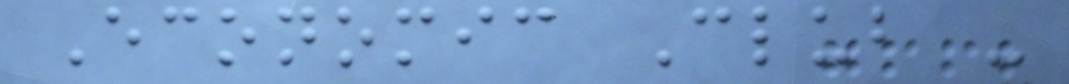Economic Club -
